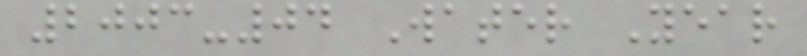2003-04 Water Year
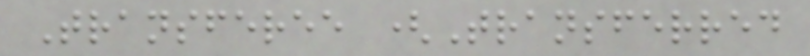Transferee (Transferred
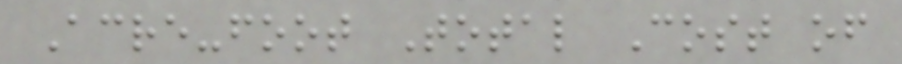Acre-foot Total Cost of
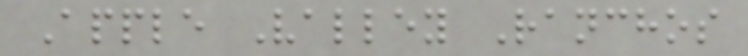Apple Valley Ranchos
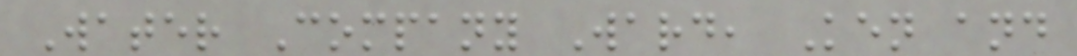Water Company Ward, Ken and
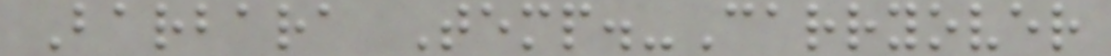Barbara Temp.-Carryover
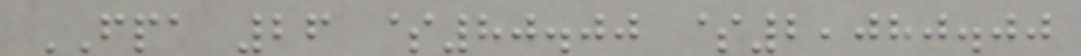FPA 26 $80.00 $2,080.00
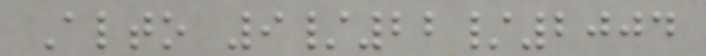Alto 9/22/2004
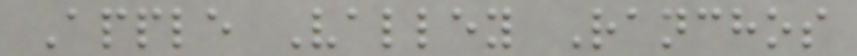Apple Valley Ranchos
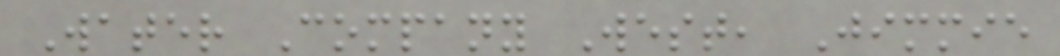Water Company West, Jimmie
